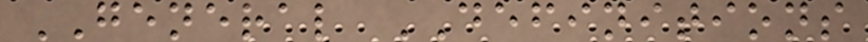GENERAL DEFINITIONS
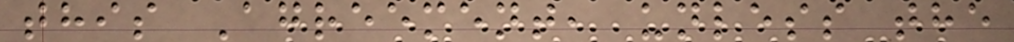this Agreement, unless the
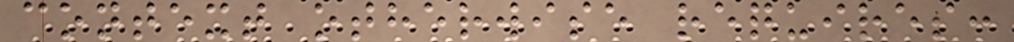context otherwise requires:
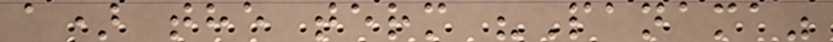a) the term "Panama"
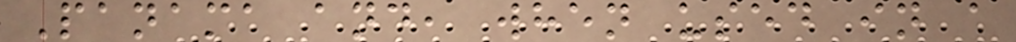Panama and, when used in a
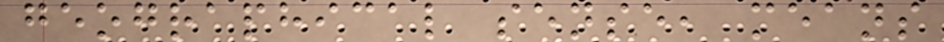geographical sense, means
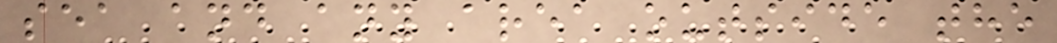sea and any area outside the
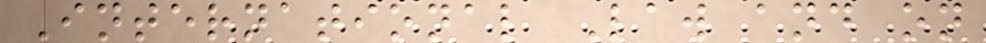International Law and on
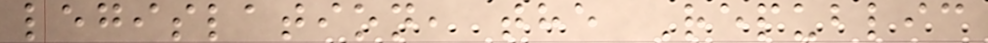legislation, the Republic
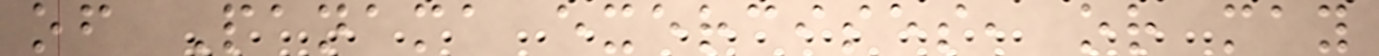of Panama exercises, or may
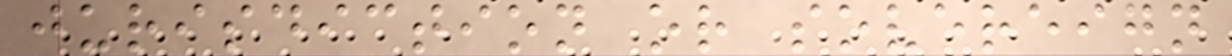jurisdiction or sovereign
